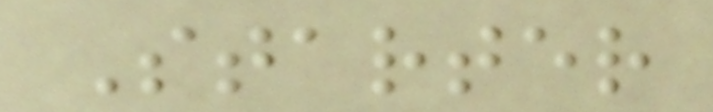Starter
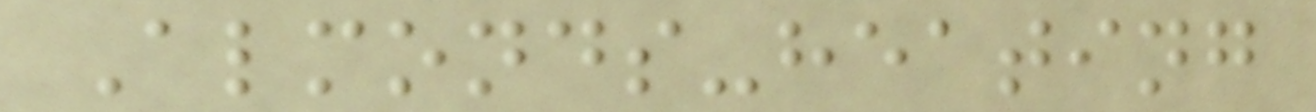Almonds-heating
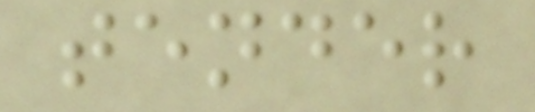tender
